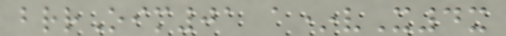brrOim01 a*vX4x
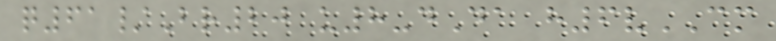q61/Br20 u8-dDa h6vCM
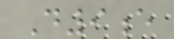D9e
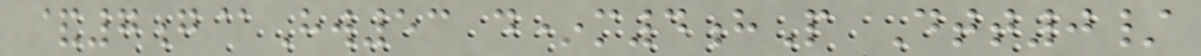&7g@Hw53 d*m4hP Dtt0/
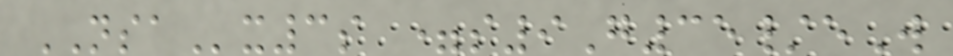NSAx3s =s9G35/eW
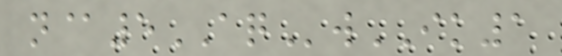n@5AQwIK1
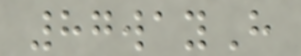87wayH
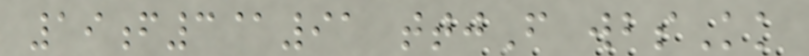19f3@91 ttjF wbsKk
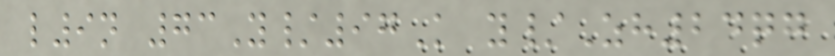l9n 73Y/97K y/Zh24qg
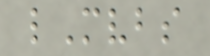lMvbs
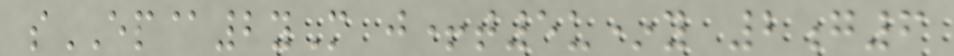sEP@2yM j+t5u*y 2g6
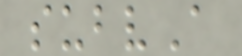subvA
